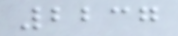2237
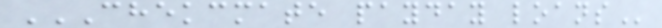CHEKCMATE PAYDAY LOANS
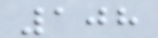108
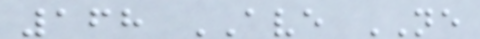168 AVE NE
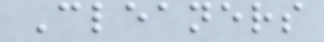Cleaners
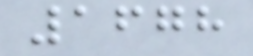1678
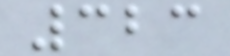323
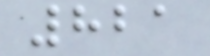821
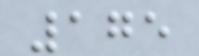175
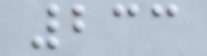233
